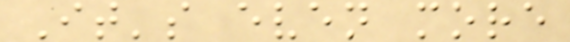It's even more
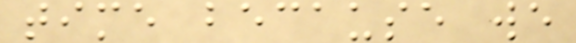time because we
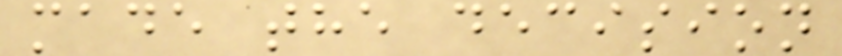made the decision
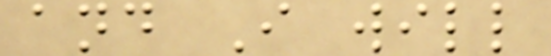and I will
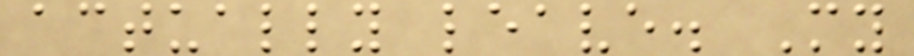actually leave. My
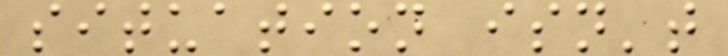situation isn't
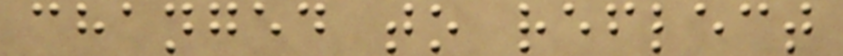changed to reflect
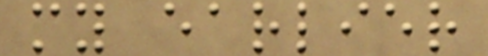my earlier
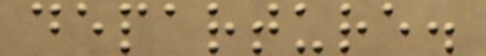departure.
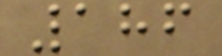186
